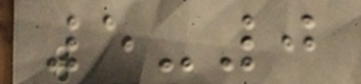5-0
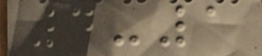4-1
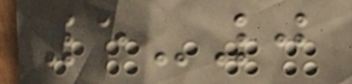5-0
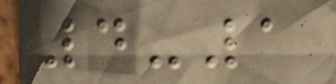4-1
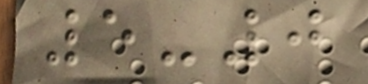5-0
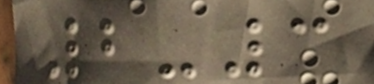2-3
